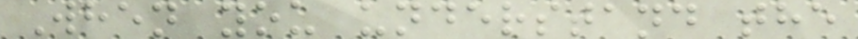When you understand the
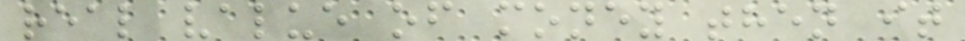real value of money then it
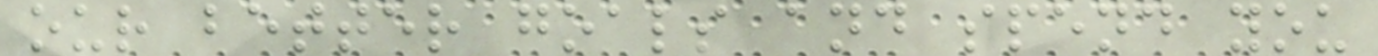our better goals and spend you
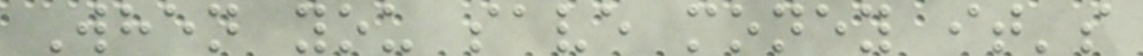When you save money it's
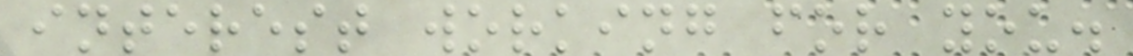interest working for you.
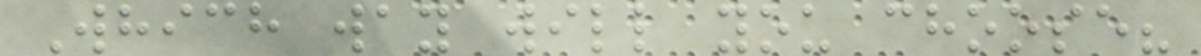Which way will you choose?
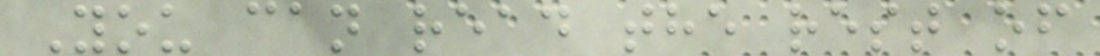You can read the rest of
